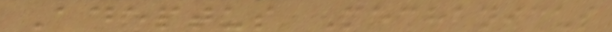Adeptus Mechanicus
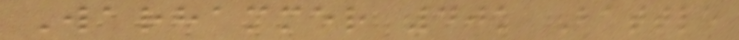Warhammer 40k Battle
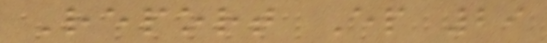Report Ep 29
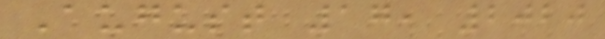August 17, 2020
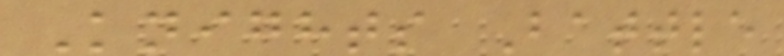Knights Battle
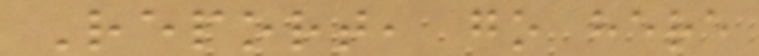Report, go here
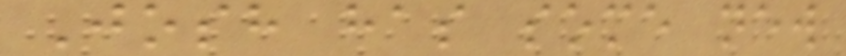Josh has some new
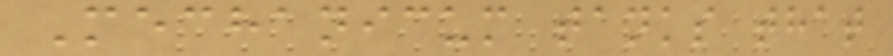Mechanicum tanks that
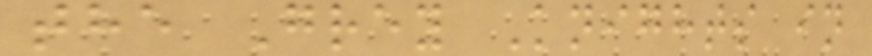the Grey Knights in
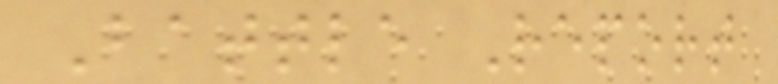Battle Report
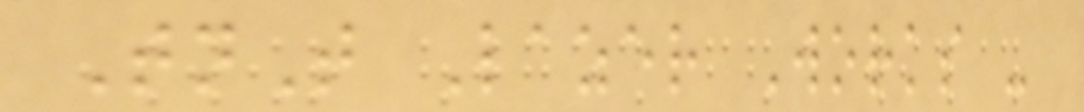TnT Lazer Works -
